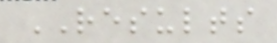RESULTS
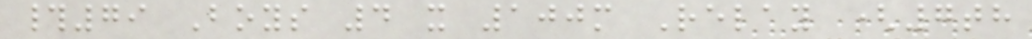#79 Boys 4 x 100m Relay (7th
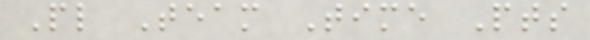Pl Team Time Pts
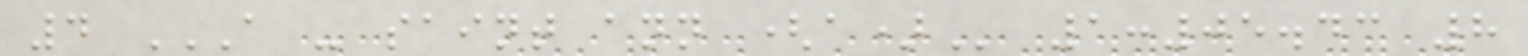4 A - SAINT ANN (A) 1:05.43 8
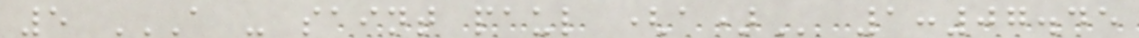5 A - SAINT PAUL (A) 1:07.45
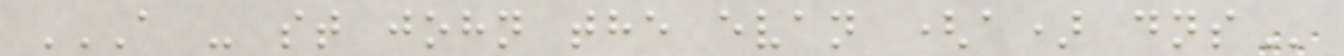A - ST JOHN THE EVAN (A) DNS
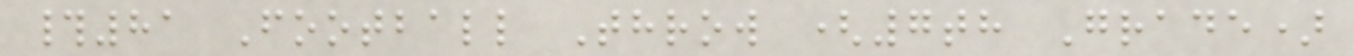#81 Football Throw (7th Grade)
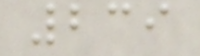239
